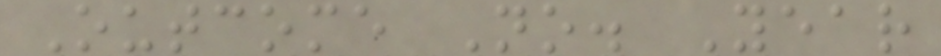Outcome No. Year
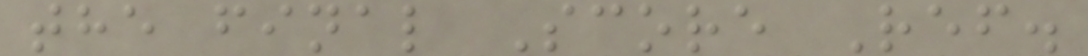the final Score Ref.
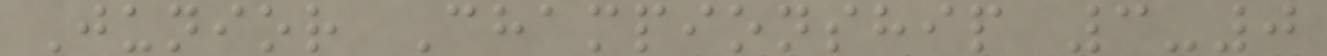Junior Championship 3-0
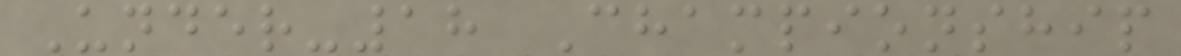Under-18 Championship
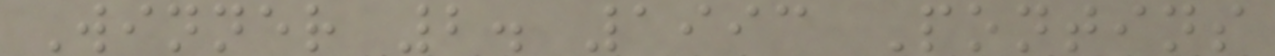Winner 2. 1993 Pontins
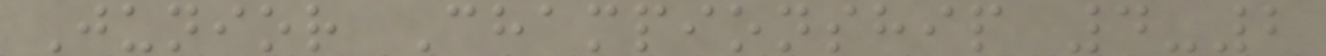Junior Championship 4-2
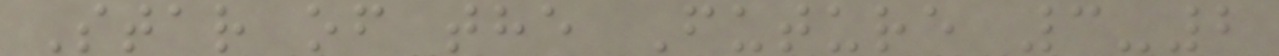Star of the Future 3-2
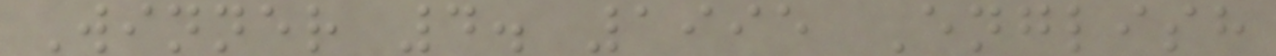Winner 4. 1995 English
